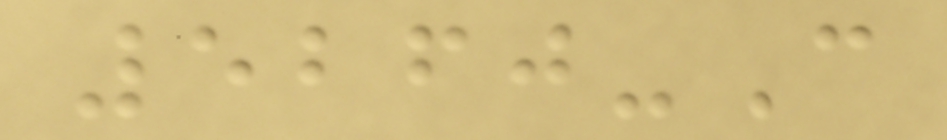5260-C
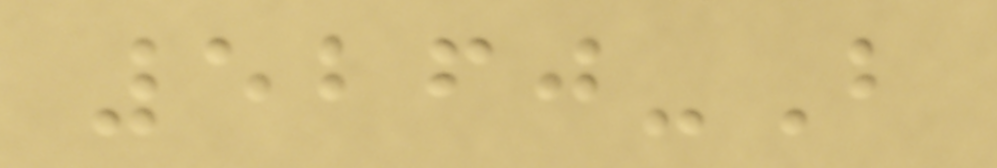5260-B
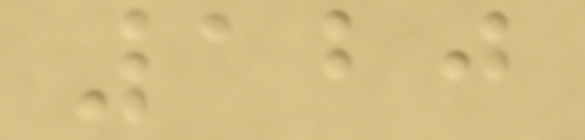120
